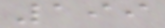199
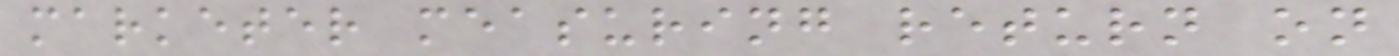marketer measuring return on
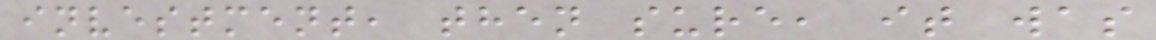investment, then sure, it was
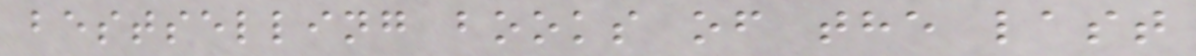bestselling books of the last
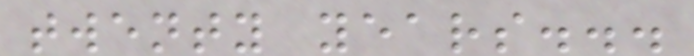twenty years...
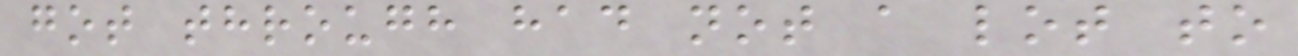got through had not a lot to
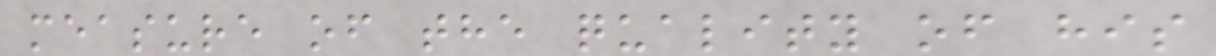measure of the quality of his
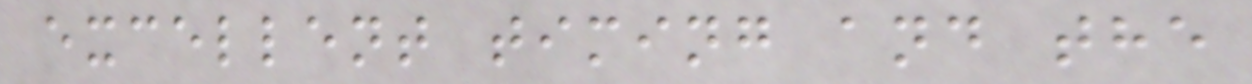excellent timing and the
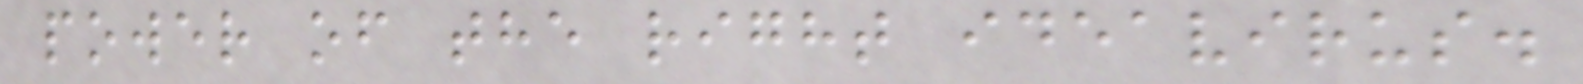power of the right ideavirus.
